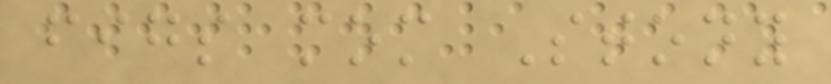figs mom Stony
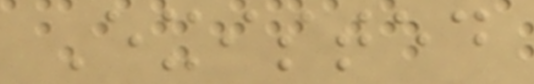Existed
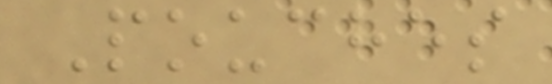Pouches
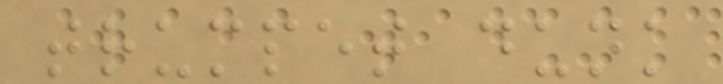trumpet dunk
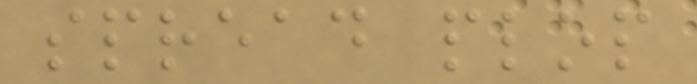spread plop
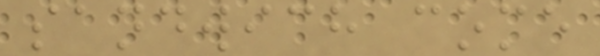sandwich come
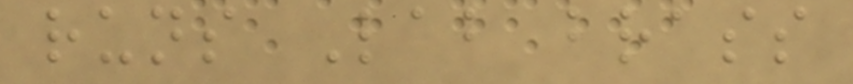runs Lab brass
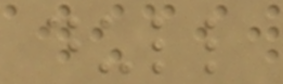dull
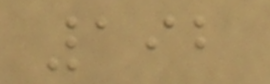192
